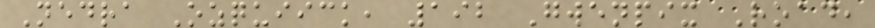Nedra Ozquiick, 192 Gwenpix Road,
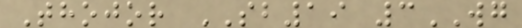Thojor SB19 3WG
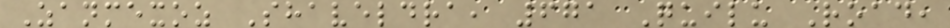Zanmexoz Shaveldra, 671 Quilu Road,
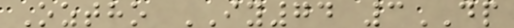Oztho IY74 3DP
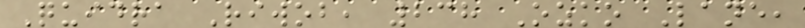Quidra Riwob, 238 Ozko Lane,
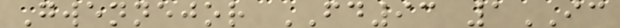Gwennejor FD93 1IC
